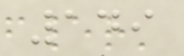149
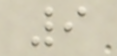9
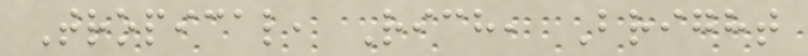Tropical, Rich, Bright
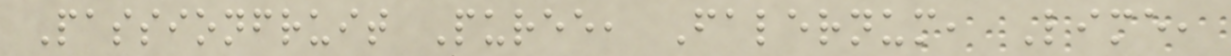Passionfruit Puree, Falernum, Lime,
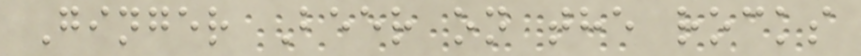Ginger Beer on the rocks
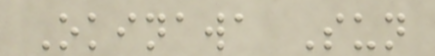Okinawa Sun
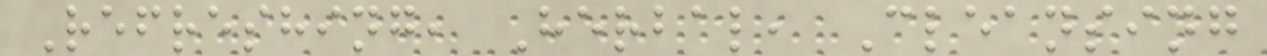Refreshing, Herbal, Cleansing
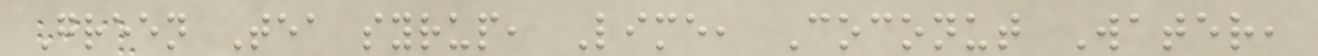Green Tea syrup, Lime, Coconut Water,
